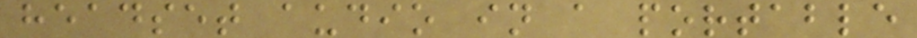headset audio in a portable
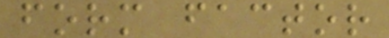form factor
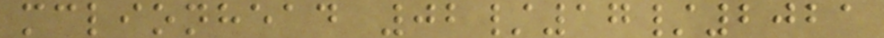mclionhead 02/17/2021
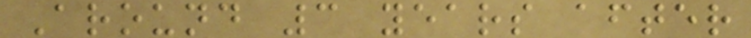Around 3 years after
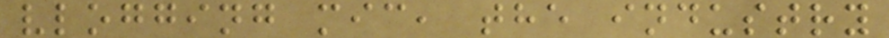vlogging mic, the industry
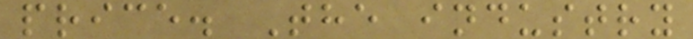price. The industry
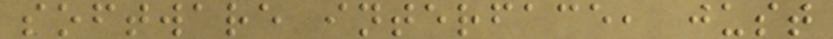software interface, just
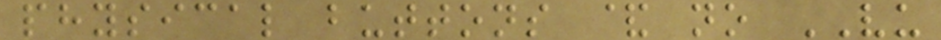physical buttons & no VU
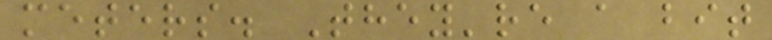meters. They're a bit
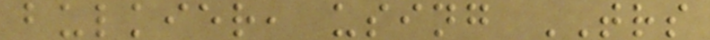bulkier, using TRS
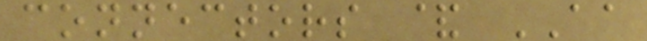connectors & AA
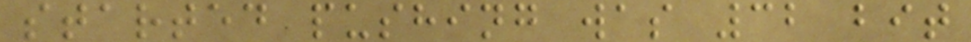started pushing was 32 bit
